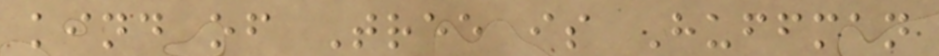kind of Tree is Huffman
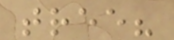tree?
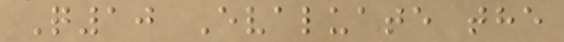Q10 Evaluate the
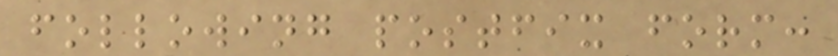following postfix form:
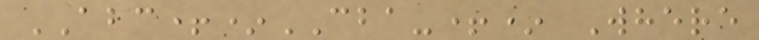ABC+*CBA-+* Where
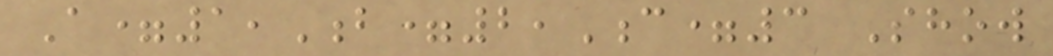A=1,B=2,C=3 Show
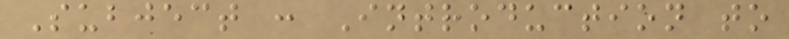Subject : Introduction to
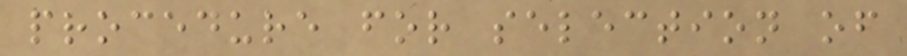procedure for selection of
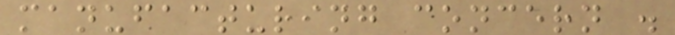manufacturing concern .
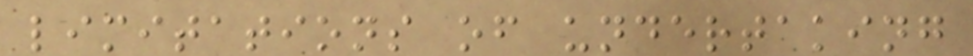limitations of undertaking
